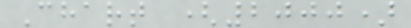Chart (2000)
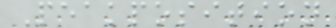Peakposition
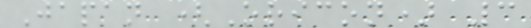Japan (Oricon) 3
